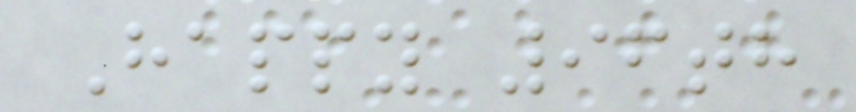Happy 96th
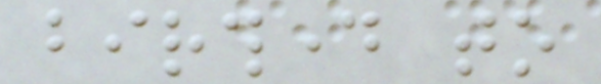birthday to
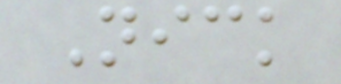Nick
